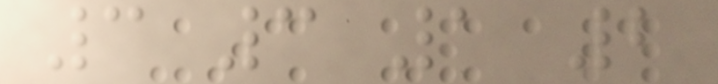3 3 1 2
